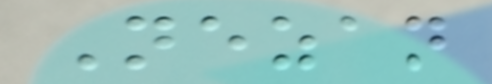Nezan
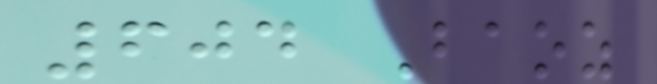604 Baoz
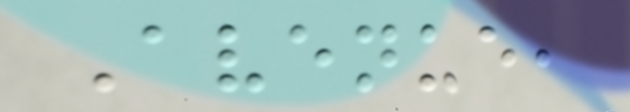Avenue,
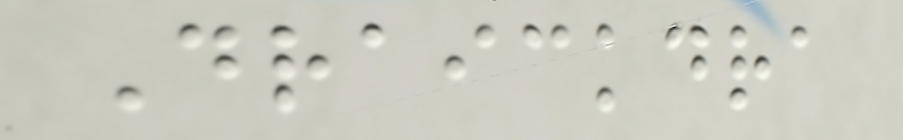Draickdra
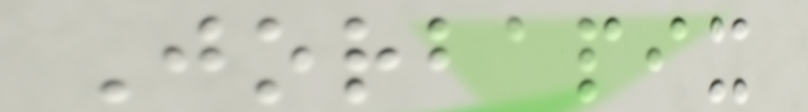Jorbapix
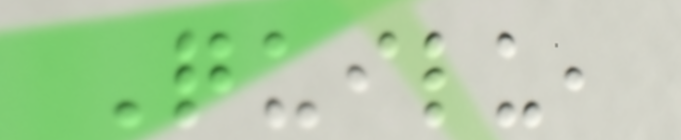Quilu,
